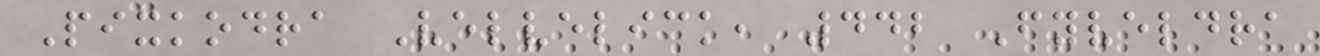Pixkodra Velvelick, 442 Fyveldra
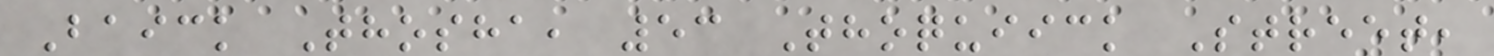Baick Thosha, 53 Thoquiick Street,
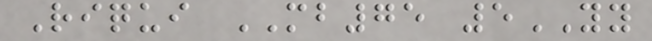Riqui MB75 5YY
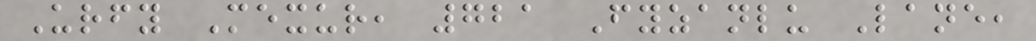Urfy Mexur, 721 Fyzanlu Lane,
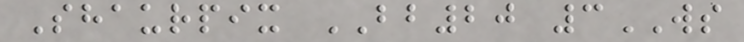Shaurpix BB20 3WS
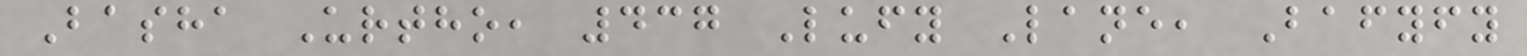Basha Urtho, 437 Lufy Lane, Bafyfy
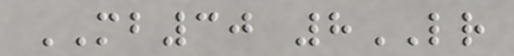MB30 8LR
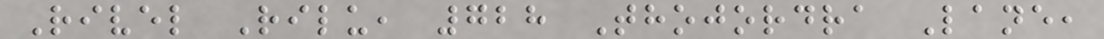Rivel Rilu, 728 Thojordra Lane,
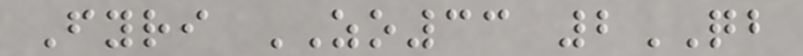Fyri ZO33 2QB
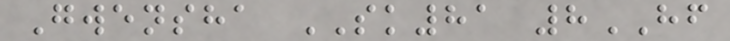Gwensha SK81 8HF
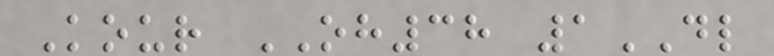Kour OH38 1DL
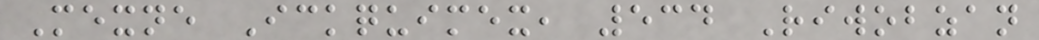Mexne Ickquimex, 534 Riwobzan
